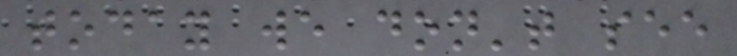today we don't see
